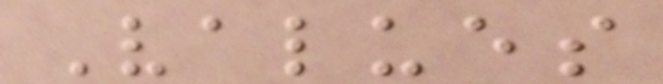Values
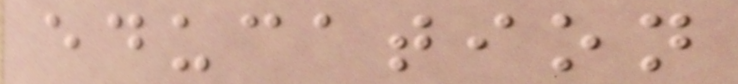education
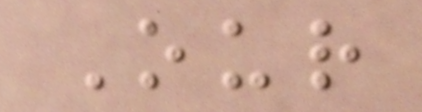Our
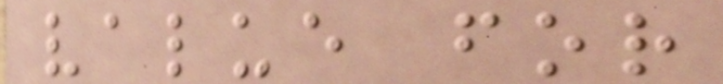value for
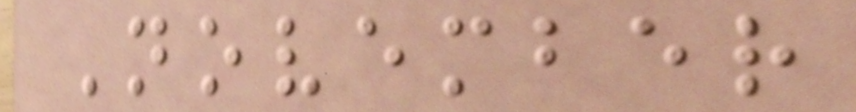November
